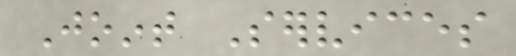Joint Services
